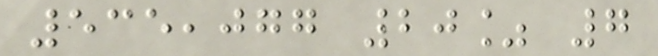535,077 20% 7
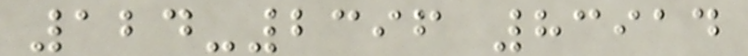124-2396 83914
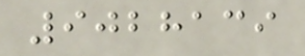9028139
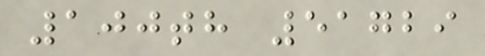100th 51729
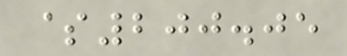$200.05
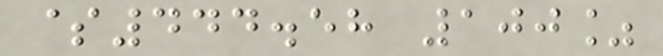$444.58 100%
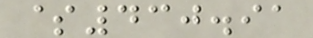$430.91
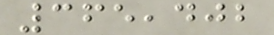365,402
